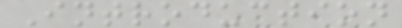Introduction
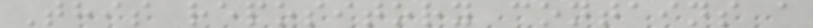This repository contains a
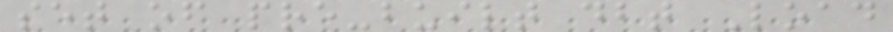set of pre-built dbt Load
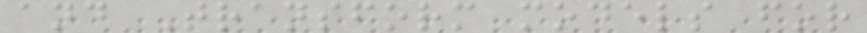and Transform models for
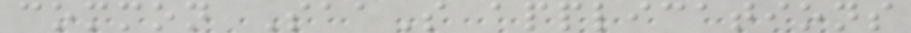common SaaS applications
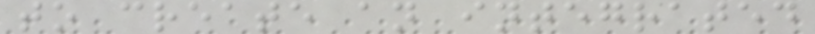to create an integrated
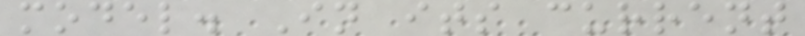model. In its current
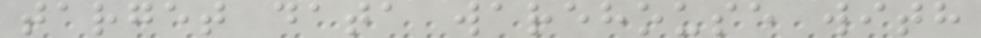target data warehouse with
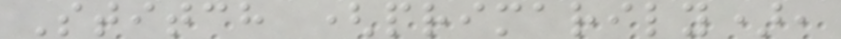Stitch (primarily),
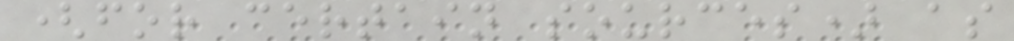(for certain sources) as
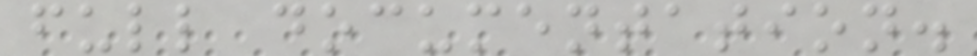full documentation.
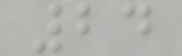24
